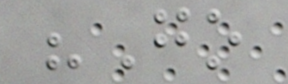"Go
